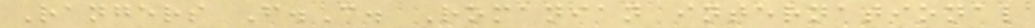Rangers F.C. Romanian international
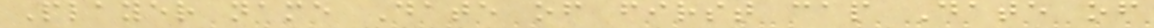Player name Date of first cap Date of
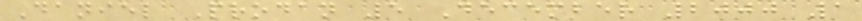Daniel Prodan 5 December 2000 1
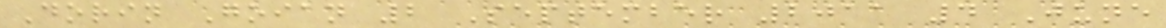Dorin Goian 2 September 2011 4 June
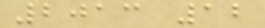2013 12
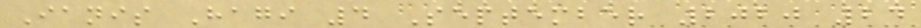Ianis Hagi 4 September 2020 24
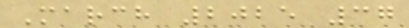March 2025 37
